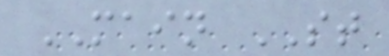MAIN ST
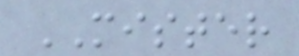MISTER
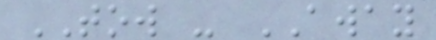TOW - AWAY
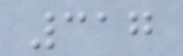317
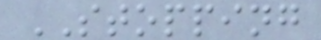STOPPING
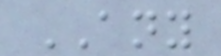ANY
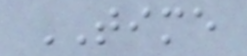TIME
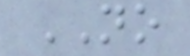NO
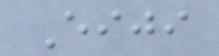Eiji
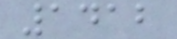1412
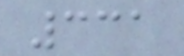331
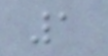1
